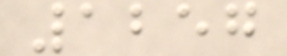1257
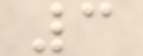3
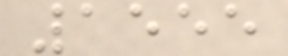1555
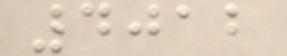4012
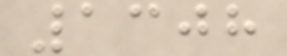1308
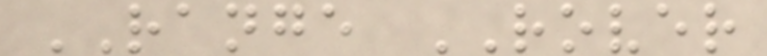RANGE ROVER
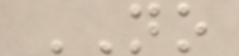NO
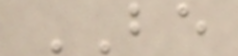BE
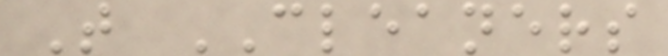T CLEANERS
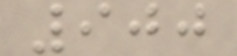900
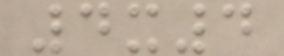4x4
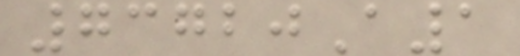73720A1
